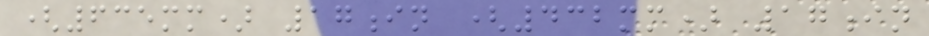(635mm) 17in (432mm) 17in
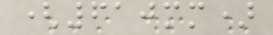(610mm)
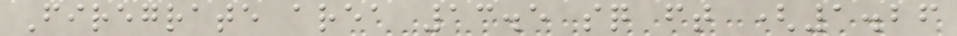Firegrate area 13.5 sq ft (1.26
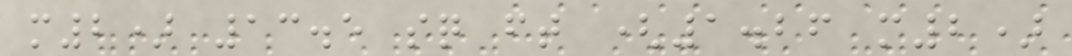m2) 13.5 sq ft (1.26 m2)
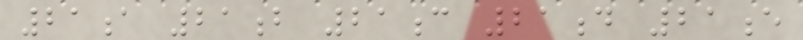21a 21b 21c 21d 21e
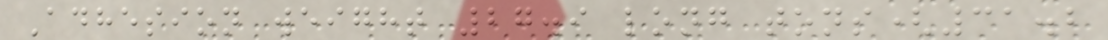Adhesion weight 27.9 long tons(31.2
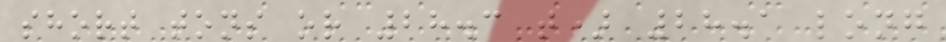short tons or 28.3 t) 28.1 long
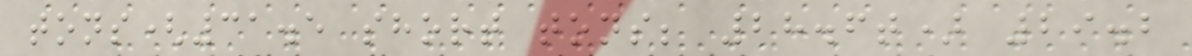tons(31.5 short tons; 28.6t) 29.2
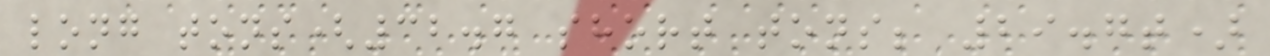long tons(32.7 short tons; 29.7t)
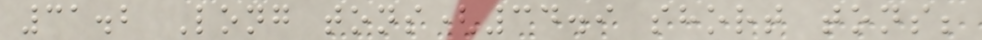31.2 Long tons(34.9 short tons;
